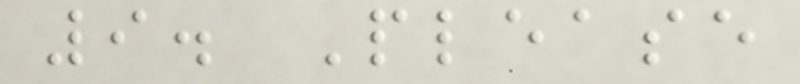9. Please
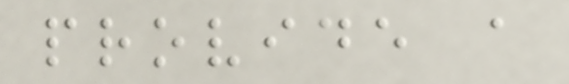provide a
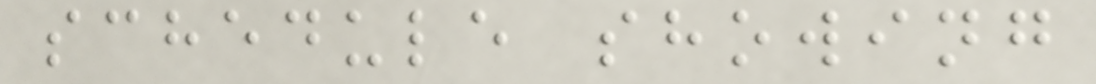schedule showing
